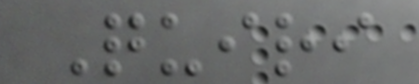Quiri
